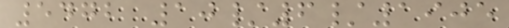5472 10/6/1905
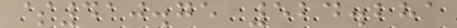$410.75 524.281
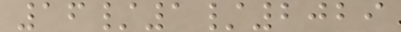16/1/2029
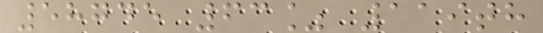58745 63% 119th
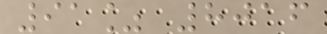91% 8016
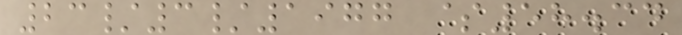23/3/1977 $58.34
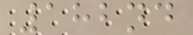182nd
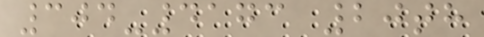304-4173 20th
